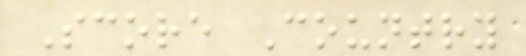Score Country
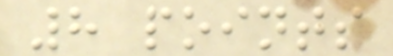8 points
